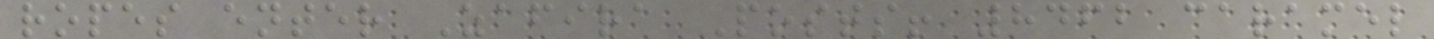ropes enter Zafira Posts! 8462 caramel
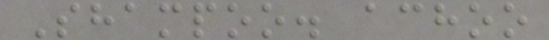Shampoo. achoo
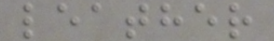leather
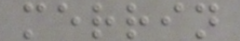merrin
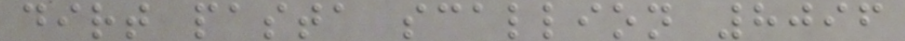dirt pasta scallion 8096
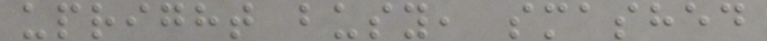upright busy, smashed
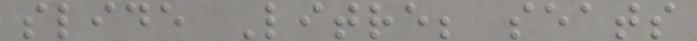slide Litre; seats
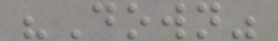"Down"
